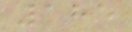185
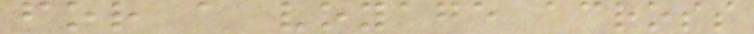for a voyage across
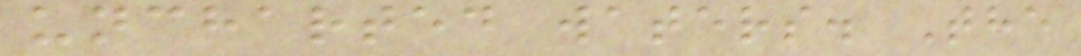uncharted waters. The
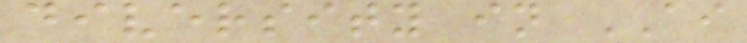diversity in AI
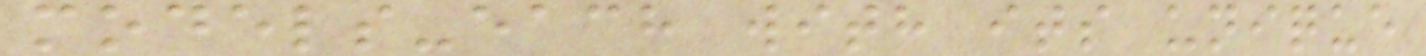models-each with its unique
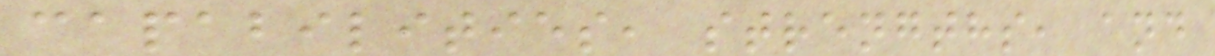capabilities, strengths, and
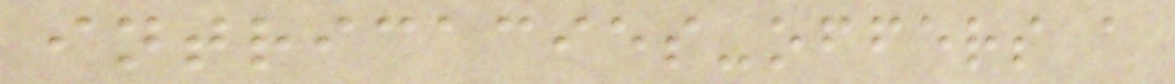intricacies-offers a
